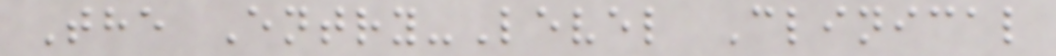The Entry-Level Clinical
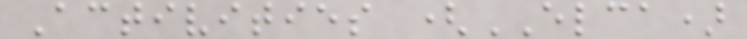Activities (ELCA)
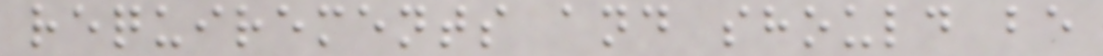requirements and should be
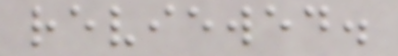reviewed.
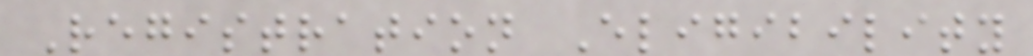Registration Eligibility
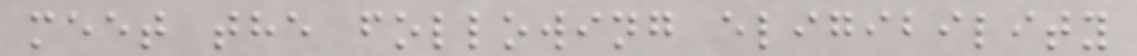meet the following eligibility
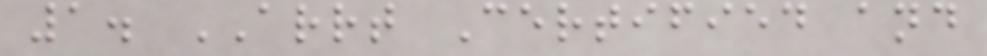1. ARRT Certified and
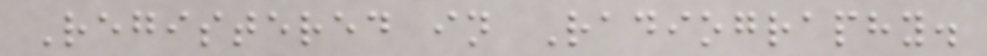Registered in Radiography.
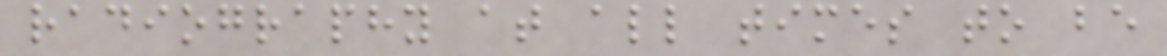radiography at all times to be
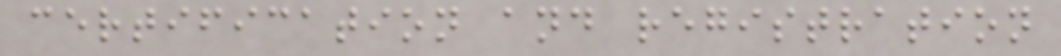certification and registration
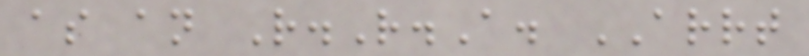as an R.R.A. ARRT
